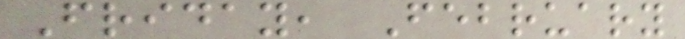Friday, February
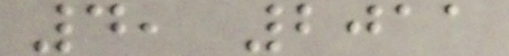4, 2011
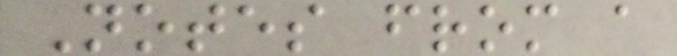Notes from a
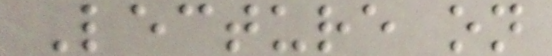Lecture on
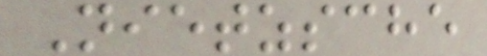Nietzsche
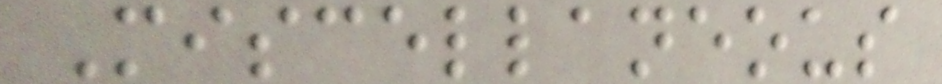Miscellaneous
